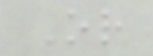Or
